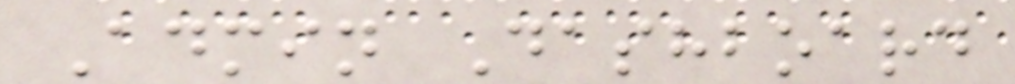Admin Dashboard
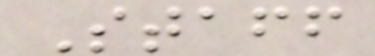Staff
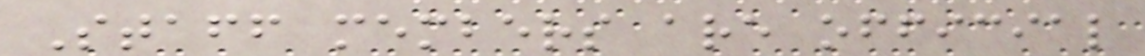Staff members are official
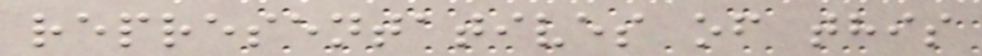representatives of this
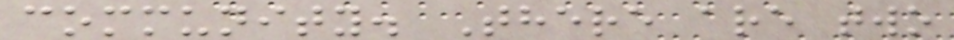community. There are two
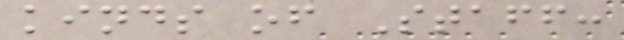kinds of Staff:
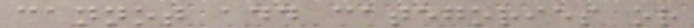cannot add categories or
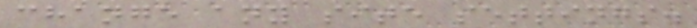change any site settings.
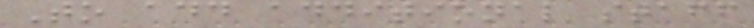To add additional staff
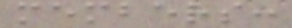members:
